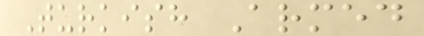Turkish Armed
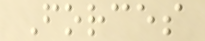Forces
